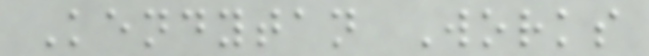Kendytan Works
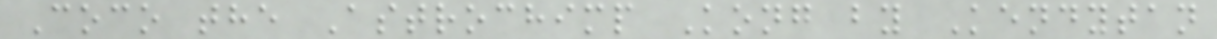Coco the Astrochimp Kong by Kendytan
